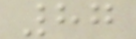87
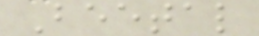Beetal
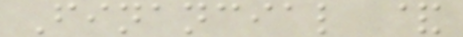Financial &
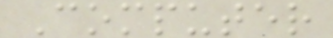Computer
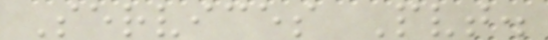Services Pvt.
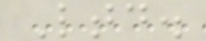Ltd.
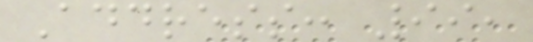Address: 99,
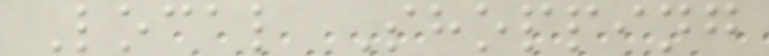Local Shopping
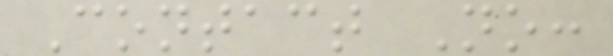Contact No:
